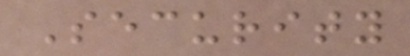Security
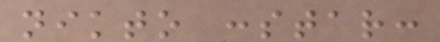nikto :star:
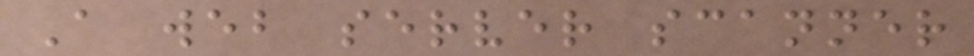A web server scanner
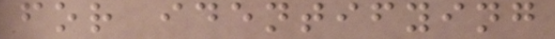for identifying
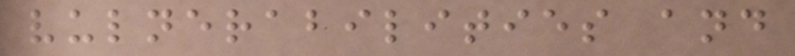vulnerabilities and
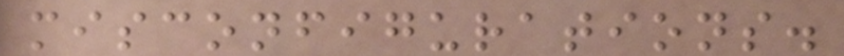misconfigurations.
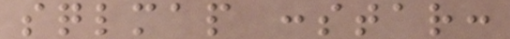sqlmap :star:
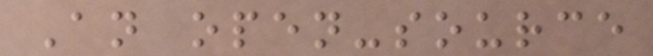An open-source
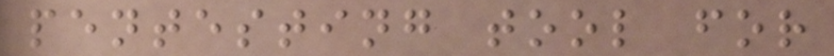pentesting tool for
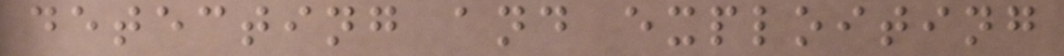detecting and exploiting
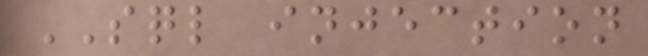SQL injection
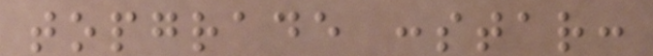topgrade :star:
